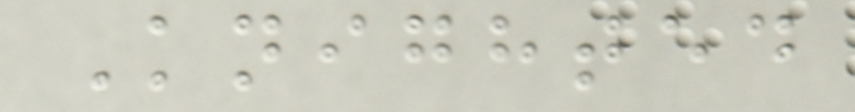Knighted
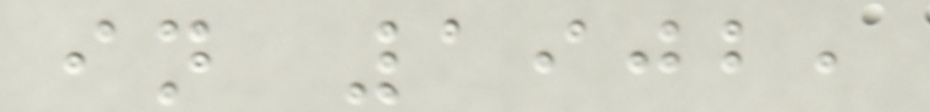in 1902,
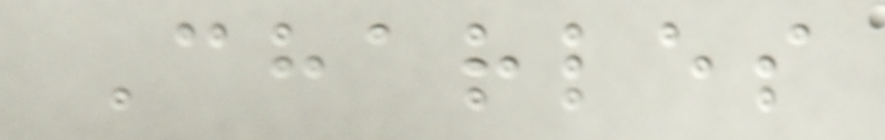Charles
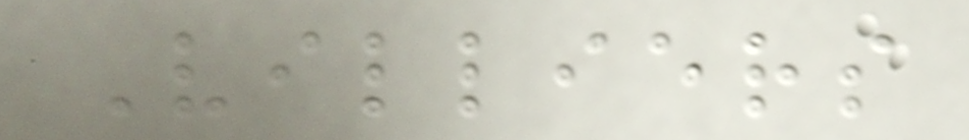Villiers
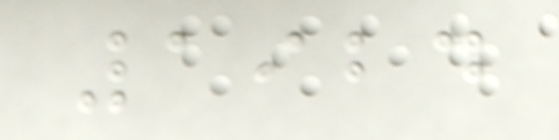1924
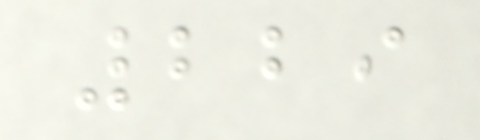229
